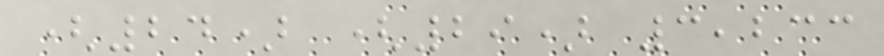(24) (29) 3,233
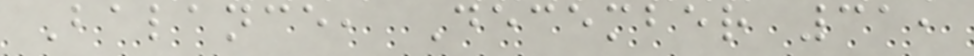Balance, December 31,
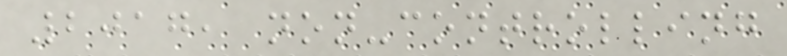2017, non-controlling
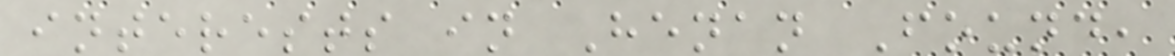interests in Henan Found,
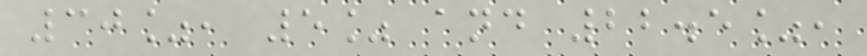30%, 5% and 22.5%,
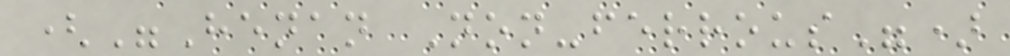("Henan Non-ferrous")
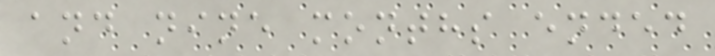and nine months ended
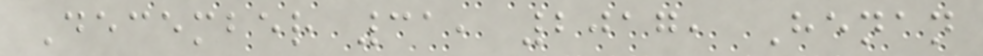December 31, 2017, Henan
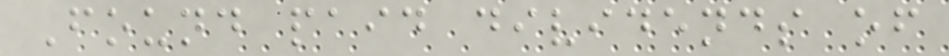Found paid dividends of
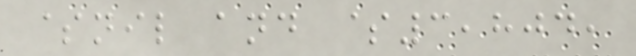$nil and $3,804,
